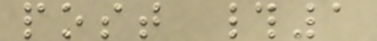post #1
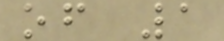of 1
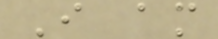I am
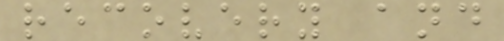recovery and
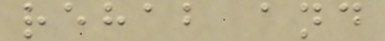rehab and
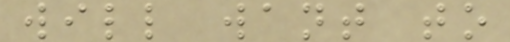will want to
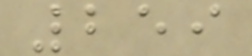259
